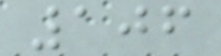106
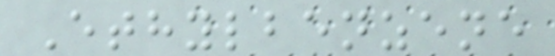Ethylbenzene
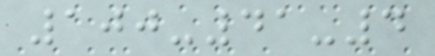100-41-4
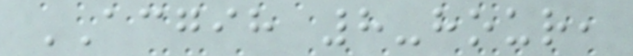ACGIH 8-hour,
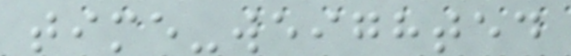time-weighted
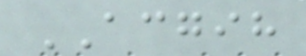ACGIH
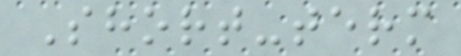Short-term
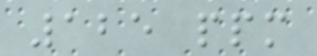125 ppm
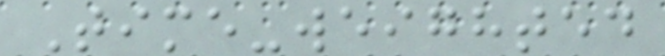Time-weighted
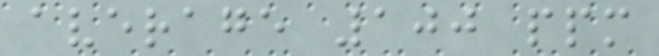average 100 ppm
